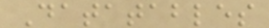Datatables
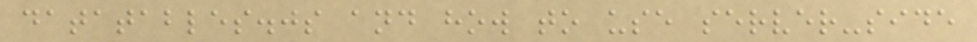datatables.js and how to use server-side
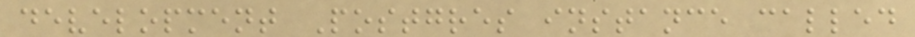development Postgres instance called
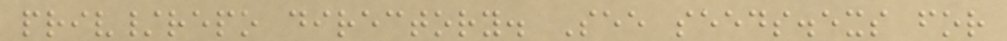priv/repo directory. See seeds.exs for
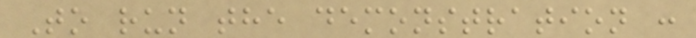To run the demonstration :
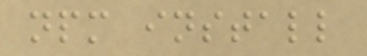npm install
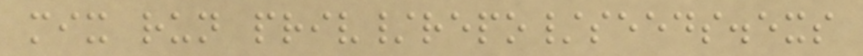mix run priv/repo/seeds.exs
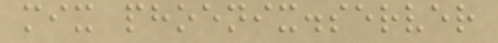mix phoenix.server
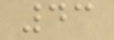43
